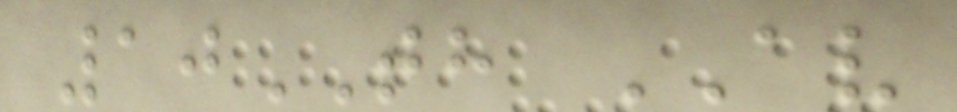10TH AV
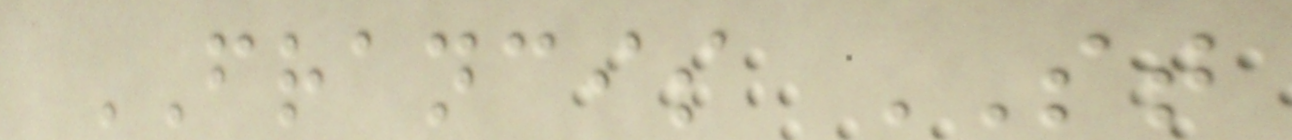FRANCIS ST
